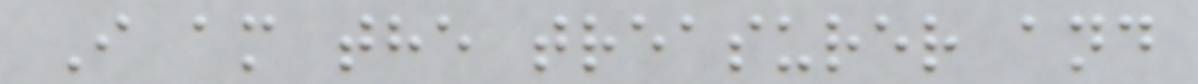I am the treasurer and
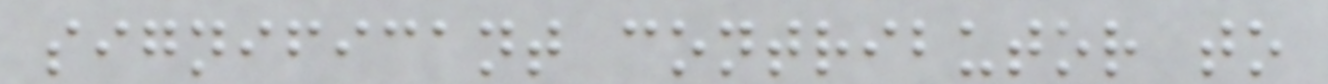significant contributor to
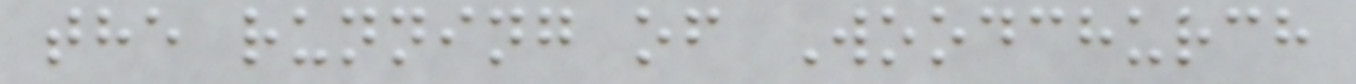the running of Woodchurch
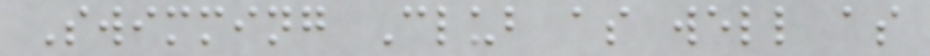Swimming Club as well as
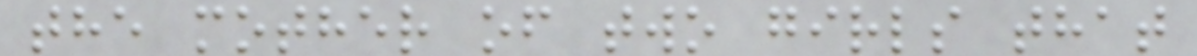the mother of two girls that
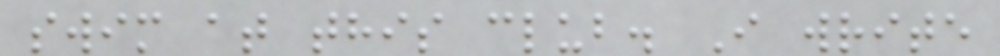swim at this club. I write
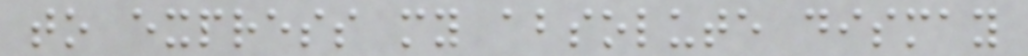to express my absolute dismay
